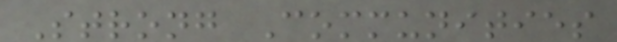Strong Communities
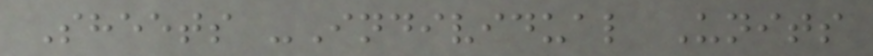Sheets -Individual Units
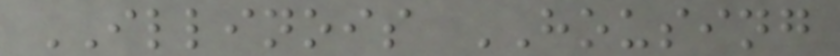ILLINOIS HOUSING
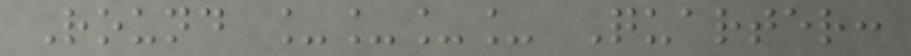Round ____ Quarter:
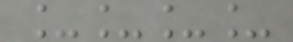____
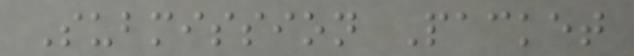Submission Packet
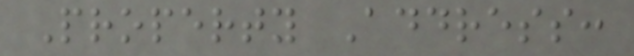Property Address:
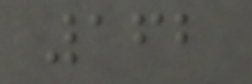162
